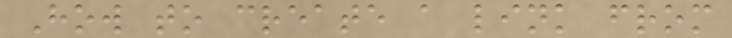How to create a link from
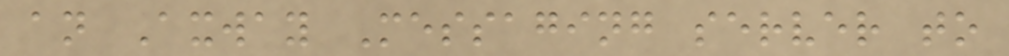an Axway Messaging server to
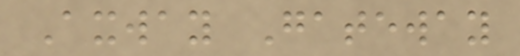Axway Gateway
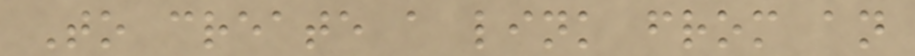To create a link from an
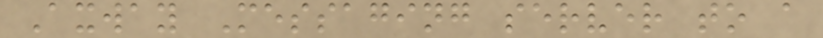Axway Messaging server to a
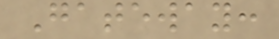Gateway:
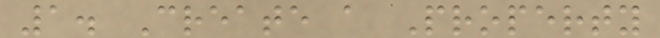1. Create a Property
